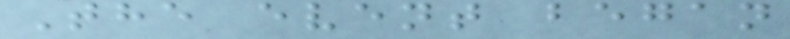The event began
